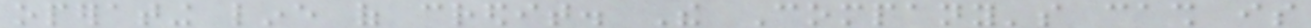operating line of credit. The Company's cash is
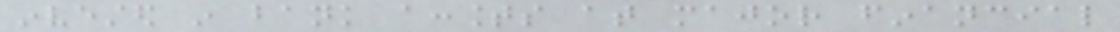invested in bank accounts at major financial
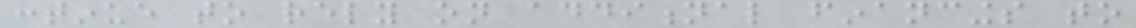continue to rely on additional financings to
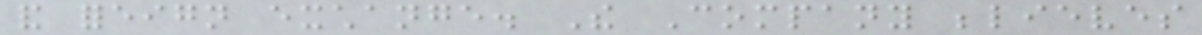and foreign exchange. The Company believes
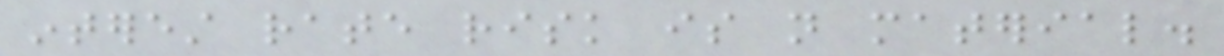interest rate risk is not material.
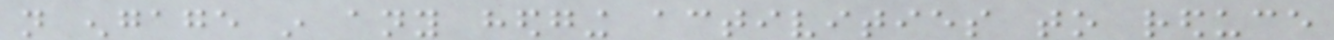not engage in any hedging activities to reduce
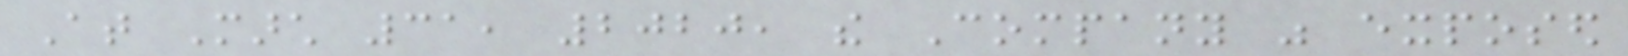At March 31, 2020, the Company was exposed
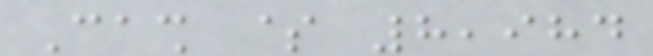Cash $ 8,984
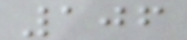106
